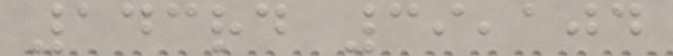143rd 39,104
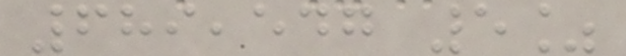689,547 5%
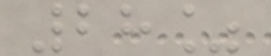28%
